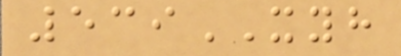539XYH
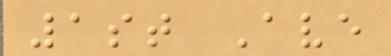1st Ave
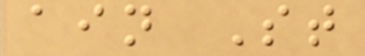ain St
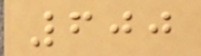600
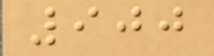900
